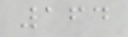164
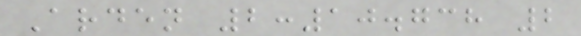Arden 2:10.738 2
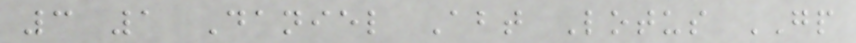3 1 Daniel Abt Lotus GP
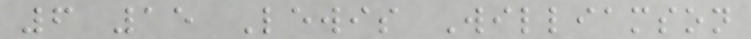6 15 Lewis Williamson
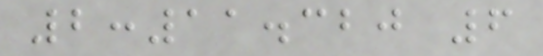2:11.320 6
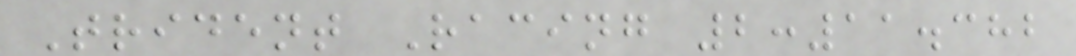Trident Racing 2:11.382
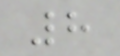8
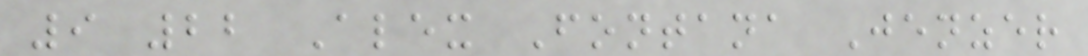9 22 Alex Fontana Jenzer
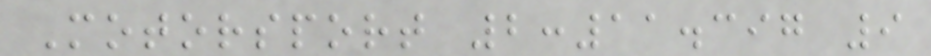Motorsport 2:11.397 9
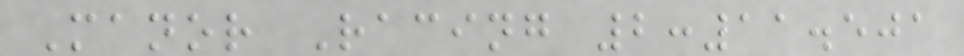Manor Racing 2:11.501
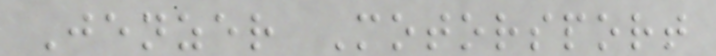Jenzer Motorsport
